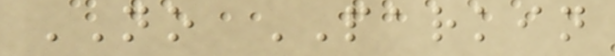NO PARKIN
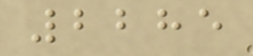2285
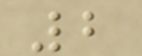2
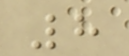8
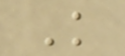K
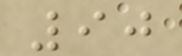90
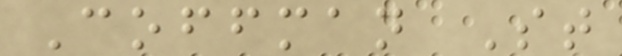Coffman St
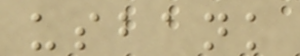usbank
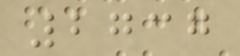2737
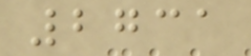2731
